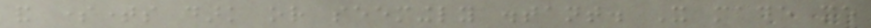and sometimes dark or seemingly distant. It made me
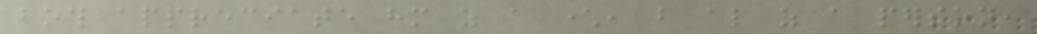both appreciate him as a character, but also as a person,
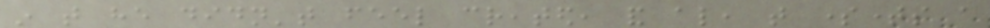in that he didn't feel created, and also, that sometimes a
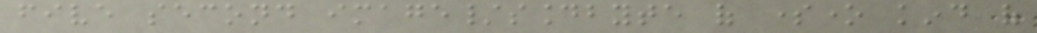five second image/soundbyte of someone kind of
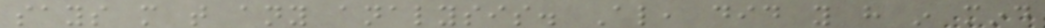says more that any analysis. Also, did you have in mind
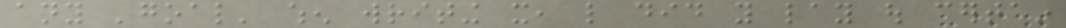any 'goal' when writing it, like did you lay out certain
